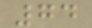74
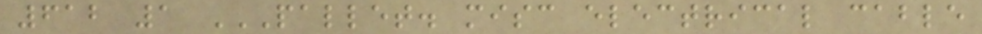612 1 PALLET. MISC ELECTRICAL CABLE
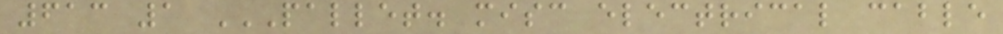613 1 PALLET. MISC ELECTRICAL CABLE
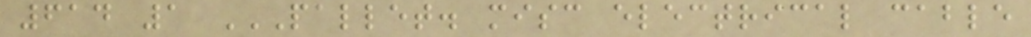614 1 PALLET. MISC ELECTRICAL CABLE
